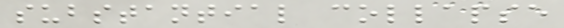substantial collapse
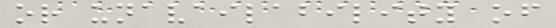or unavailability of
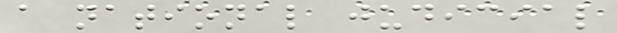a national judicial
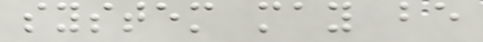system may be
